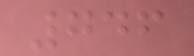746
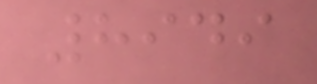8949
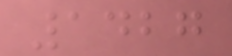1427
